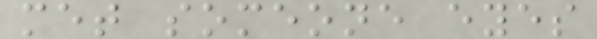met someone eyes
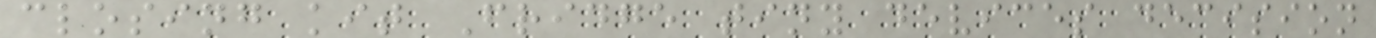closing kit Fridge tiny devices decision
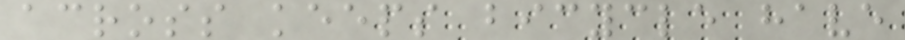across keeps bicycle have
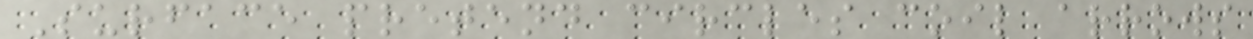Surface pretend circles coil arrows
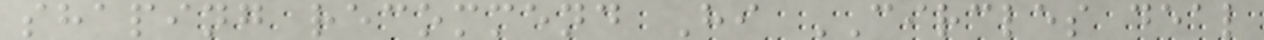shaping recommend Hi CIRCLES deal
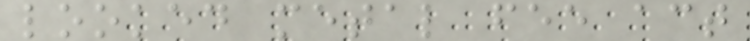looked metal fee act
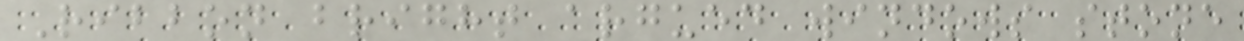Ribbon bright argued windows stone
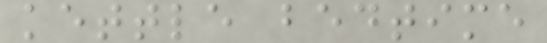kettle bedtime
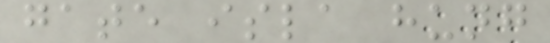gate isla hung
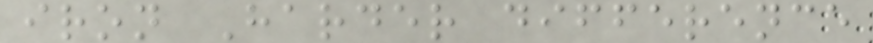iron Harder difference
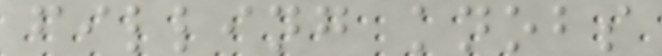filling knobs
